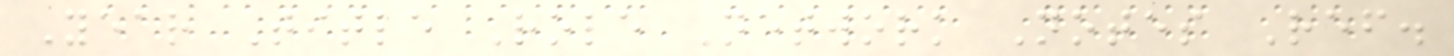Year Title Role Network Notes Ref.
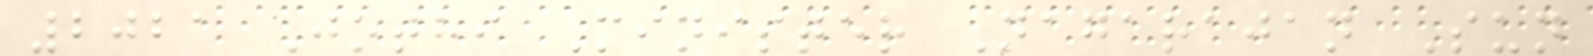2021 Jothi Minister Nagarajan Sun
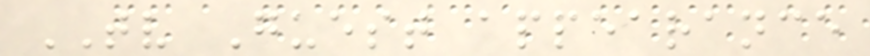TV Guest appearance
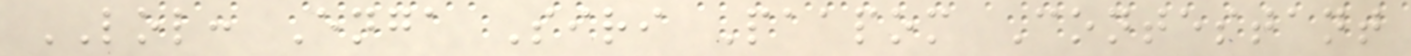LOL: Enga Siri Paapom Contestant
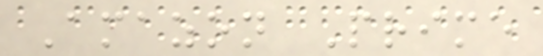Amazon Prime
